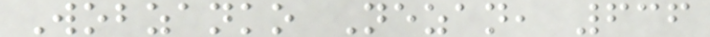Wobzanko Nezan, 636
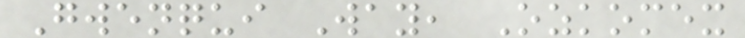Gwenqui Way, Ozkomex
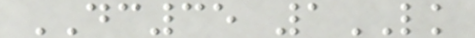DC35 1LK
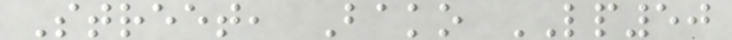Street, Bako LP50
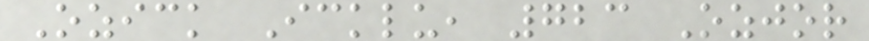Ozick Icklu, 723 Ozjor
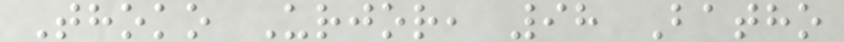Thoko Urjor, 98 Batho
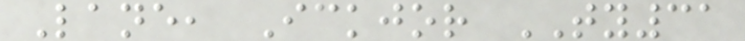Lane, Ickjor TY31
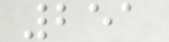251
